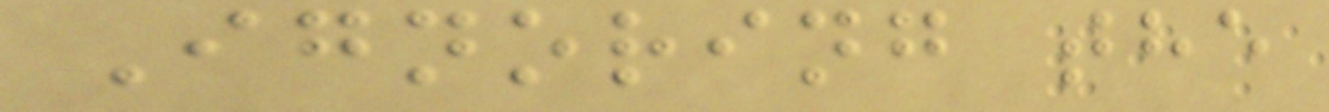Ignoring the
